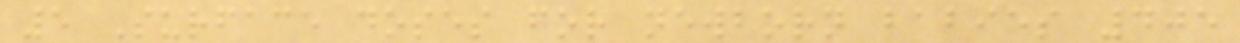5 Surface doses for newborn babies 405
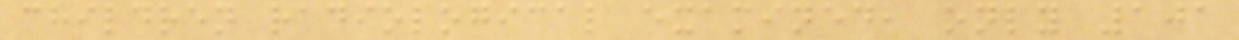children radiological examined, only 101
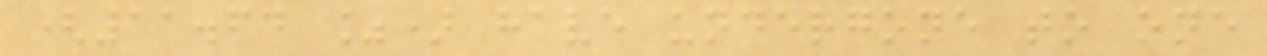(11.64 %) have undergone to one
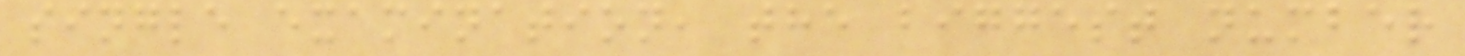single examination, the biggest number
